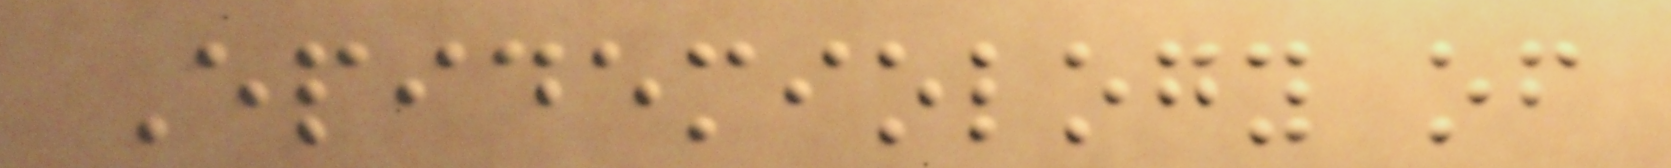Epidemiology of
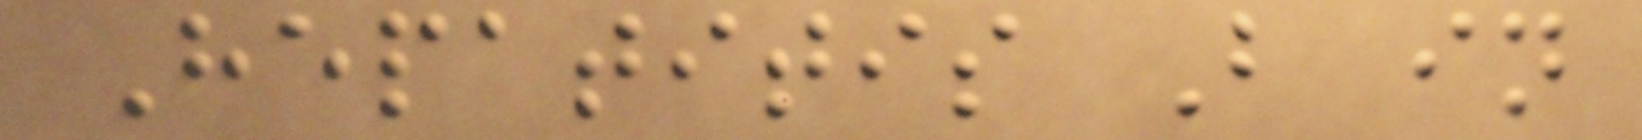Hepatitis B in
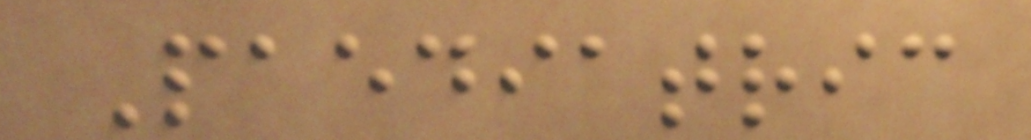Paediatric
